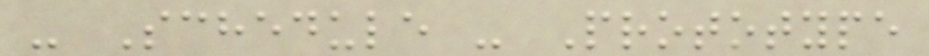- Schedule - Prototype
